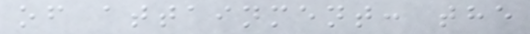of attainment: the
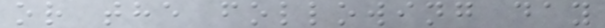or the following day
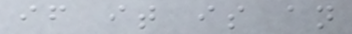if it is an
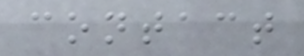contact
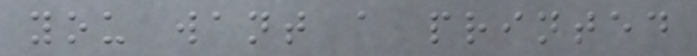you want a printed
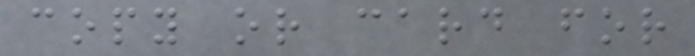copy or card for
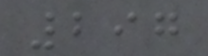297
